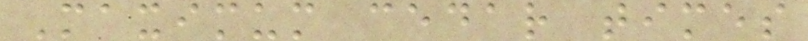Maximum cedar times
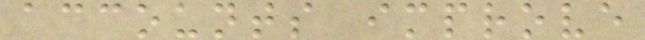accounts improve
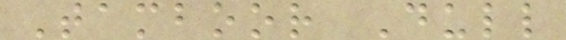Tamboor Dull
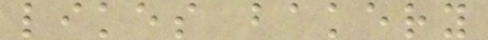likes bakery
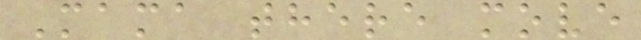Mama there move
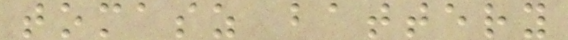tomasz battery
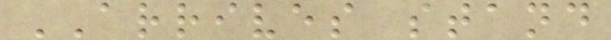ARRIVES stand
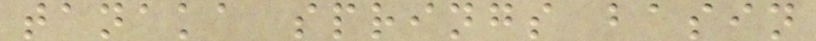tanaka springs basin
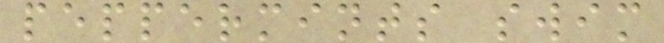peppermints swim
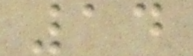14
